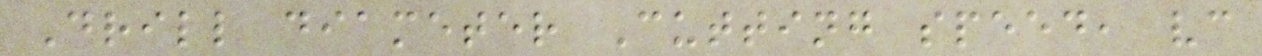Drill diameter Cutting speed, vc
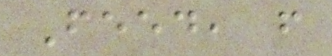Feed, f
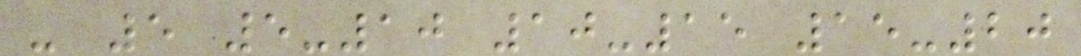- 5 5-10 10-15 15-20
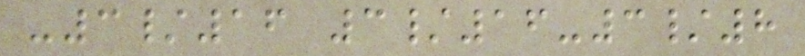-3/16 3/16-3/8
